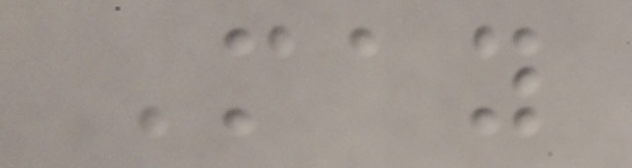May
